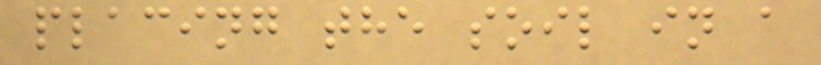placing the soil in a
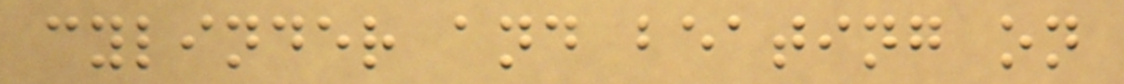cylinder and beating on
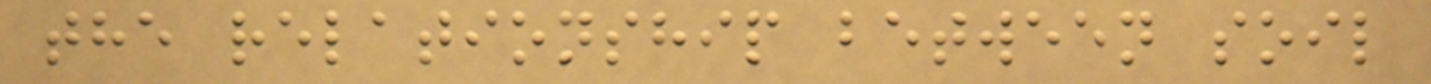the relationship between soil
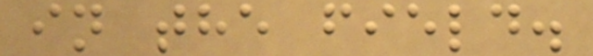in the field.
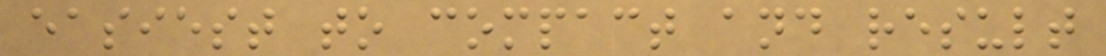easiest to compact and result
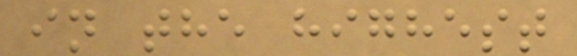in the highest
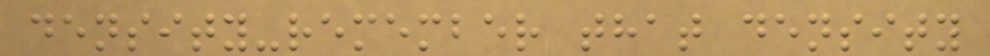density-remember that density
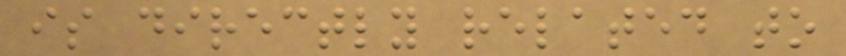is directly related to
